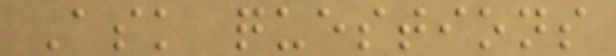Ask questions
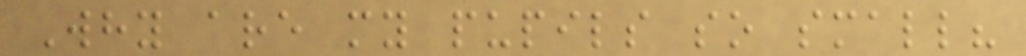Why are my pupils so small?
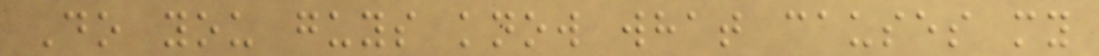Do you guys know what causes my
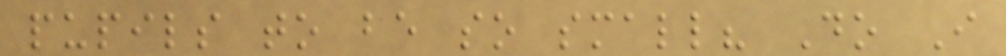pupils to be so small? Do I
